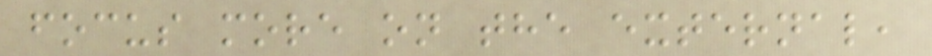focus more on the external,
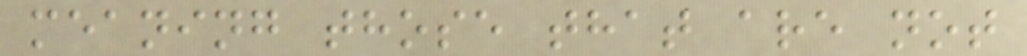meaning those that are not
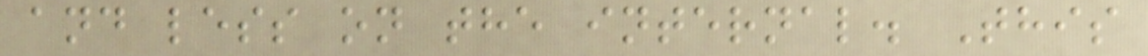and less on the internal. This
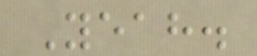Yeah.
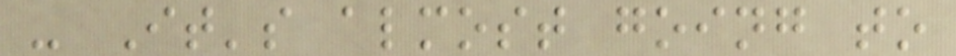- It's almost going to
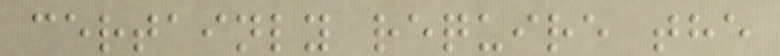certainly require the
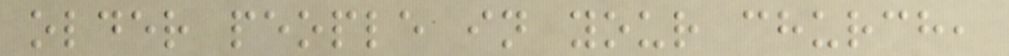older people in your church,
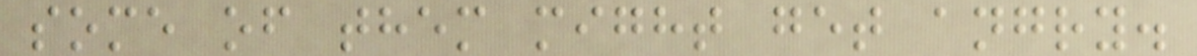some of them might get angry.
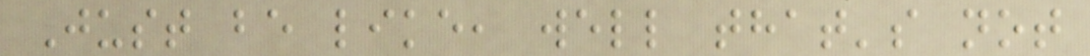Just be like, well that's not
